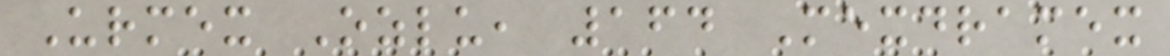Urmex Ozlu, 164 Mexdramex
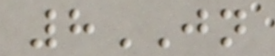8JN
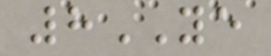8YE
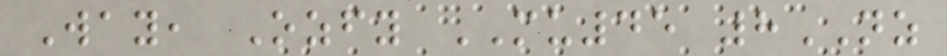Way, Ozfy MU45 8NZ
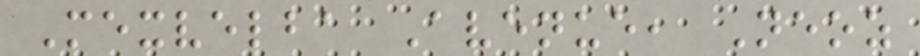Mexvelba Avenue, Neoz
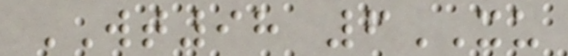WT98 6XU
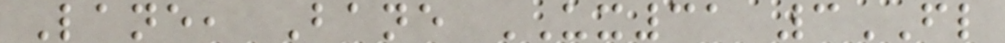Lane, Bane UX31 3FL
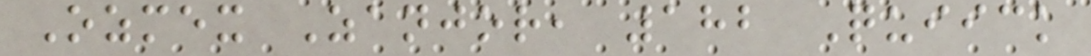Ozmex Zanjor, 182 Quiick
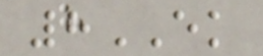8EK
